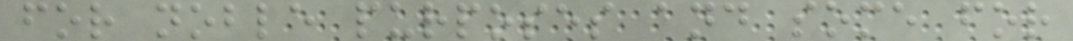for noble purposes and some for
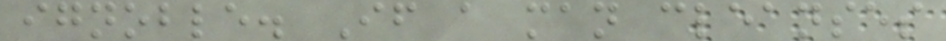ignoble. If a man cleanses
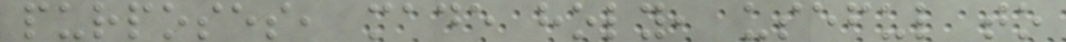purposes, made holy, useful to
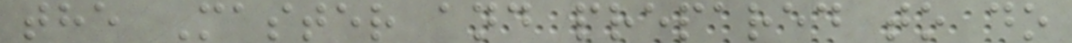the Master and prepared to do
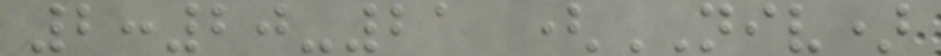2:20-21 (NIV)
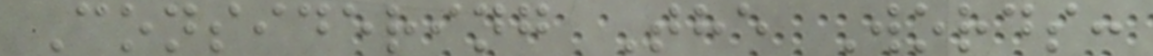Considering The Words:
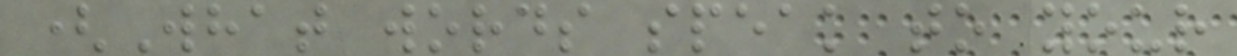(What words speak to your
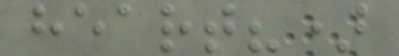heart?)
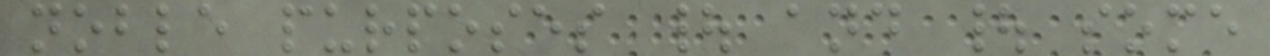noble purposes | and | some
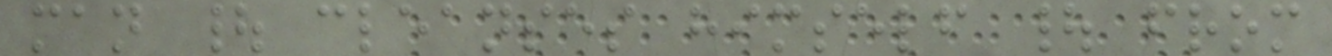man | cleanses himself | from
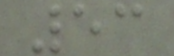53
